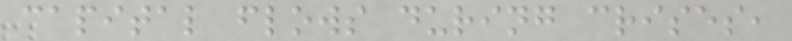capital flows during crises,
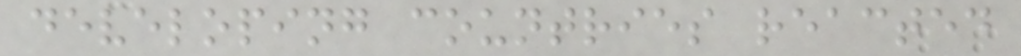developing countries reacted
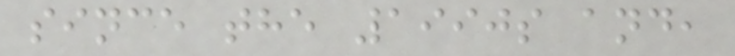since the 1990s and,
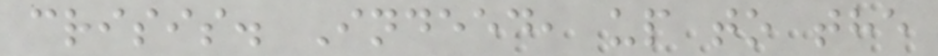crisis. Indeed, up to the
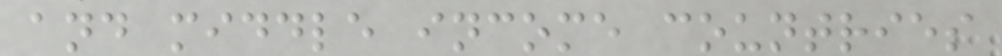and middle income countries
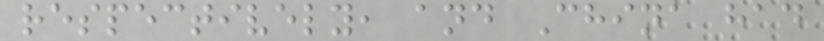respectively, and China had
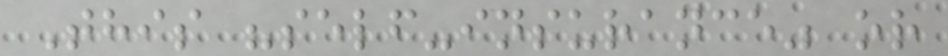This "self-insurance" or
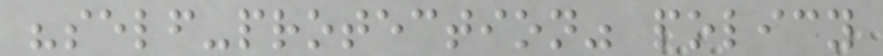"self-protection" policy
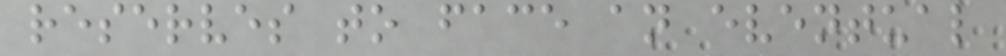reserves to face an eventual
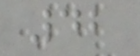42
